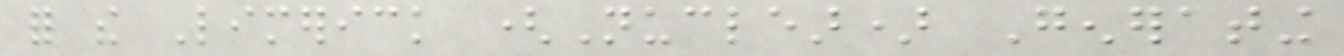for the Limerick (Nuclear) Generating
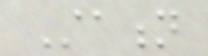Station
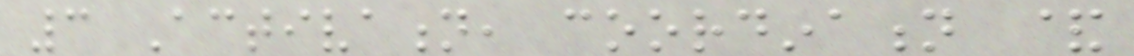3 Activation, coordination &
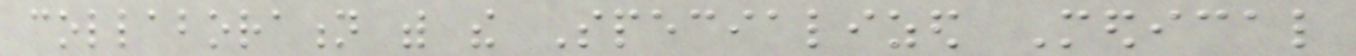collaboration with the Specialized Medical
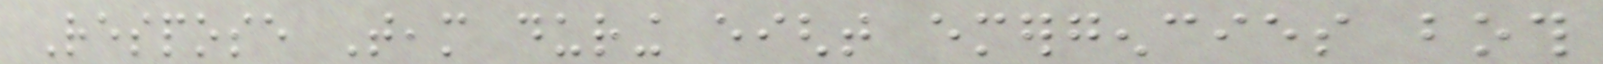Respose Team during eight emergencies both
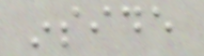inside
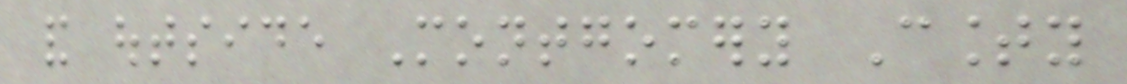and outside Montgomery County
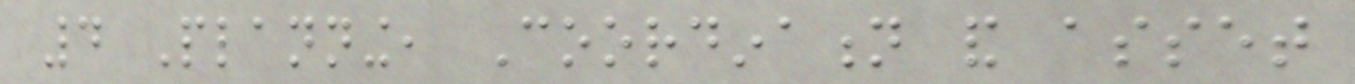4 Planning, Coordination and asset
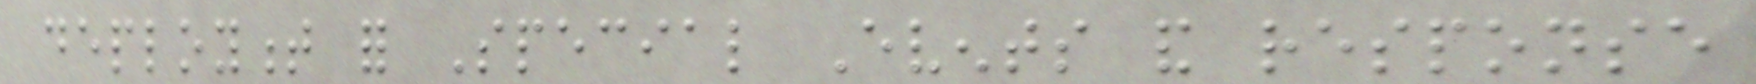deployment for Special Events and response
